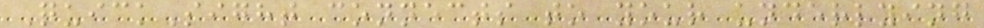QuickSight connects to your underlying
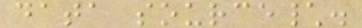data source\.
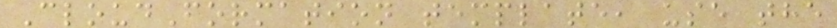CloudFormation template, use the
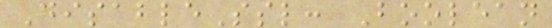DisableSsl: Boolean
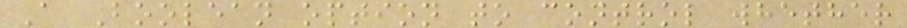A Boolean option to control whether
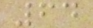64
